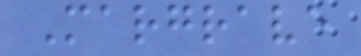Margrave
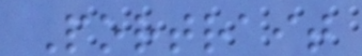Portrait
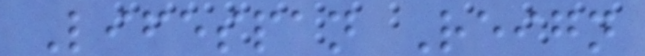Lifespan Reign
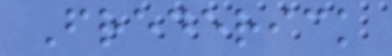Frederick
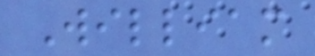William
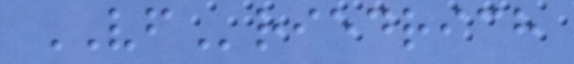VFriedrich
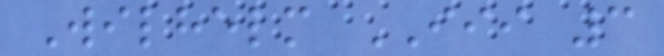Wilhelm III 3
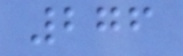276
